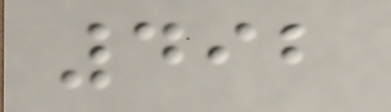492
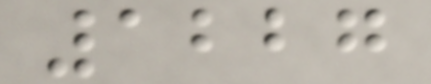1227
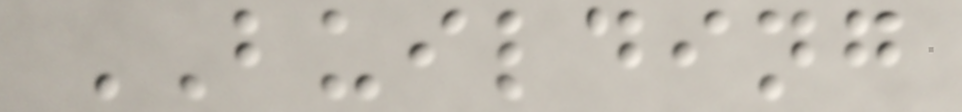BUILDING
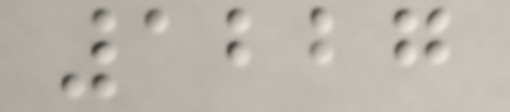1227
